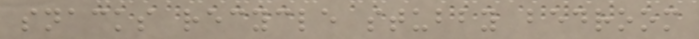snacks recycle stubby bedroom
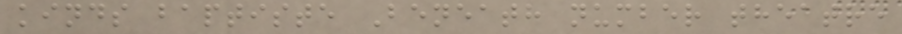kinds baptiste Beneath number theatre
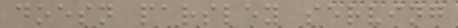doesn parsley serving
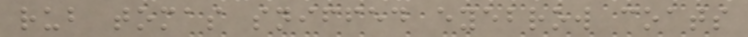rub tomas sniffed eyebrow coats
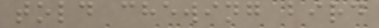told chewing bird
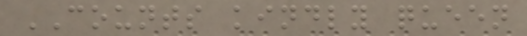COUNTS kindly queen
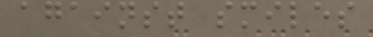against smiles
